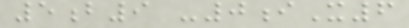5b9 -0iX6
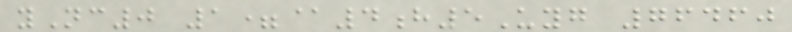yNc0 1=@4h5Uyg 76460
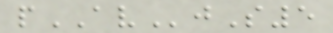pAVjS5
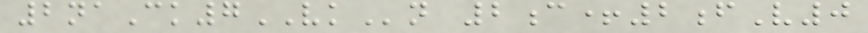2naCk7VKn 2c+2fV0
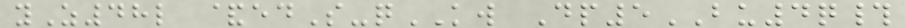yZ48l &edS-qKW Dp5BU4q#
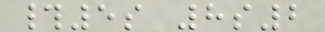#5s 8s2
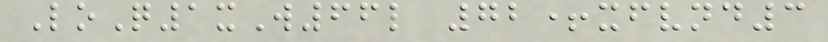LoQ1xW66l 72+xfvnd3
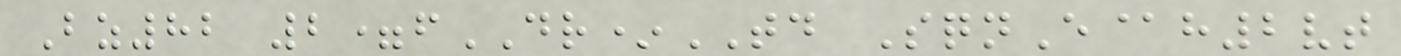Bz82 2=fDR*TD SqnE@h2vt
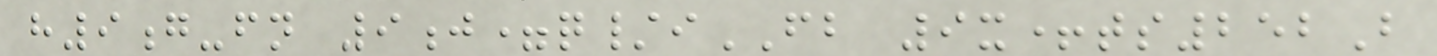h9g-fn 9j=q/iFB 9x+ts252B
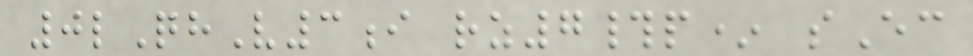0lQhV3i rz7#p* sEc
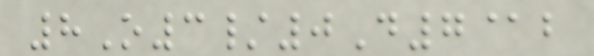8O3/0D7@b
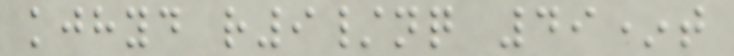kjhyd r9/nq 49*t
